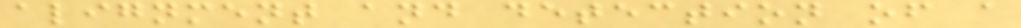alignment and detection of a
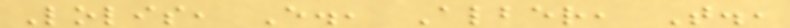Lolis, E., Alber, T.,
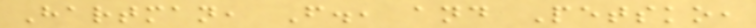Hartman, F., and Petsko,
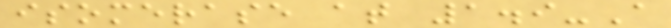isomerase at 1.9-A
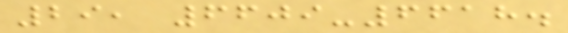29, 6609-6618.
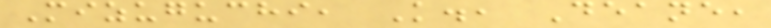Mizuguchi, K., Deane,
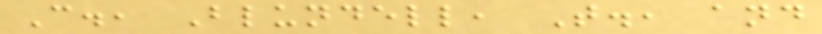C., Blundell, T., and
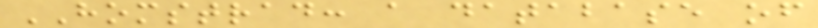HOMSTRAD: a database of
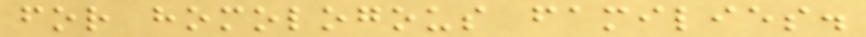for homologous families.
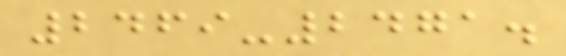2469-2471.
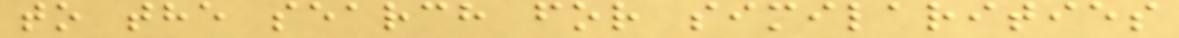to the search for similarities
